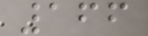166
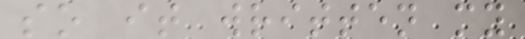so it written my
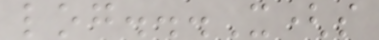log...X(s
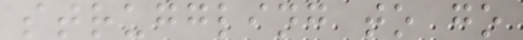struggling to go
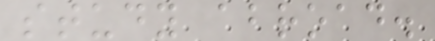study abroad.
